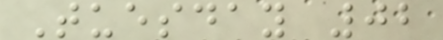Tuesday 02
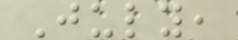July,
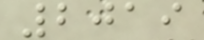2019
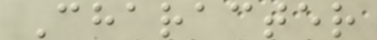Character
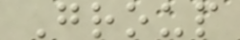Group
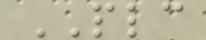PLC
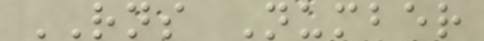RNS Number
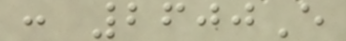: 2600E
